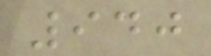940
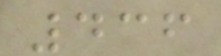436
